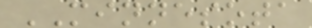MINNESOTA
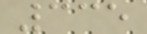335
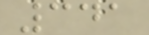341
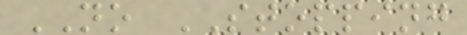NO STOPPING
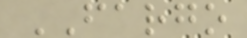FARGO
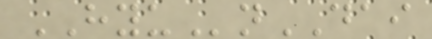HYUnDAI
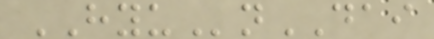HYUnDAI
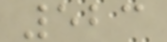523
